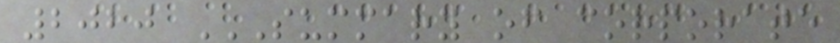2020 SUMMARY OF CORPORATE
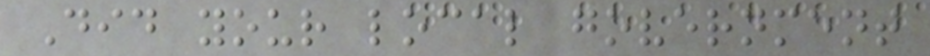Did your local government
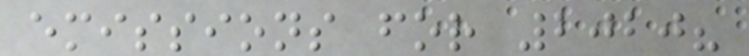emissions for 2020?
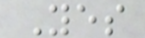Yes
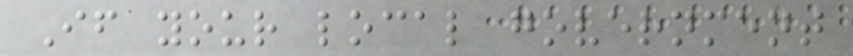If your local government
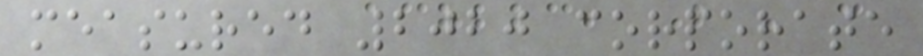measured 2020 corporate
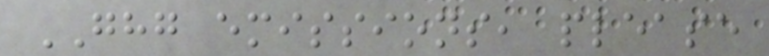GHG emissions, please
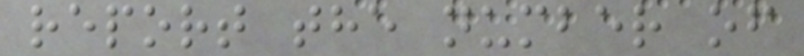report the number of
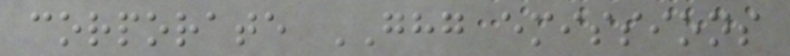corporate GHG emissions
